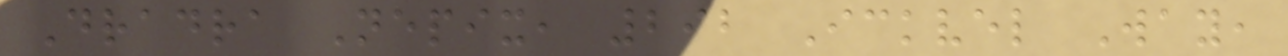Dradra Nepix, 292 Ickvel Way,
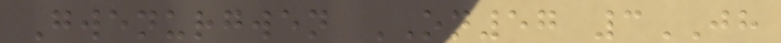Gwenurgwen ON57 3JH
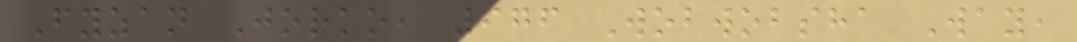Fyzan Jorko, 976 Wobwobsha Way,
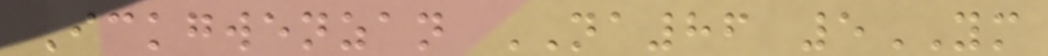Ickgwenzan NA86 5YM
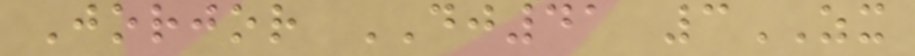Jorjor DJ41 3ZX
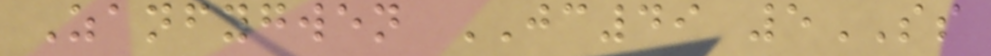Zanfygwen JC49 5SS
